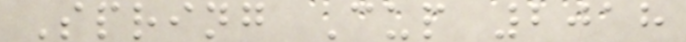Spring Cup 2018
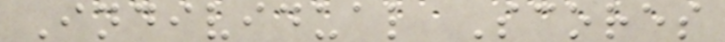Individual Scores
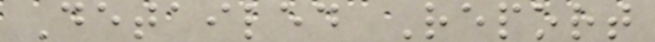Detailed Report
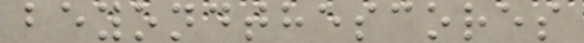beyondthescores
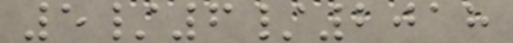5/6/2018
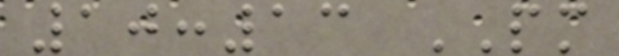10:13 PM
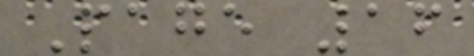Page 16
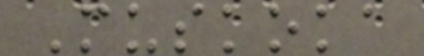Muskoka
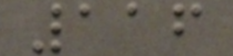116
